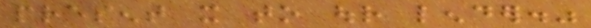present it to our lender."
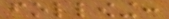following:
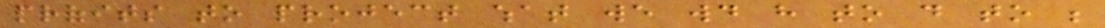profits to project what we would have to do to be
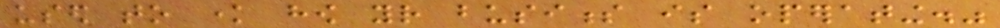used to know how your business is operating."
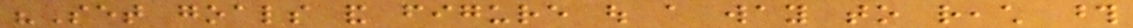"Set goals and figure out a way to reach those
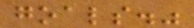goals."
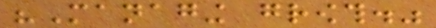"Managing growth."
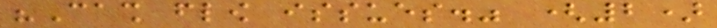"Cash flow issues." (2)
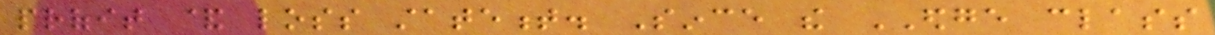profit & loss statement. Since the EDGE class
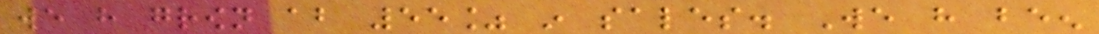we have grown about 55% in sales. We have been
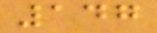147
